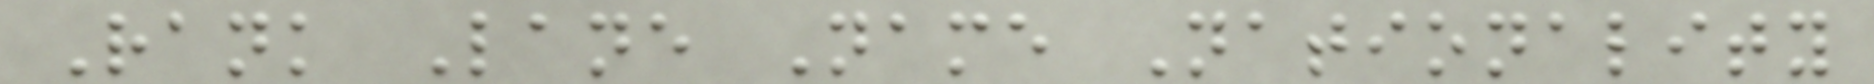Rank Lane Name Nationality
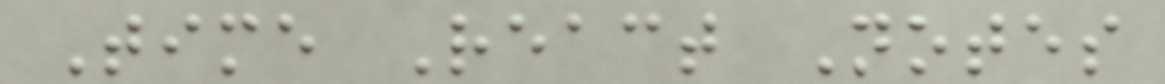Time React Notes
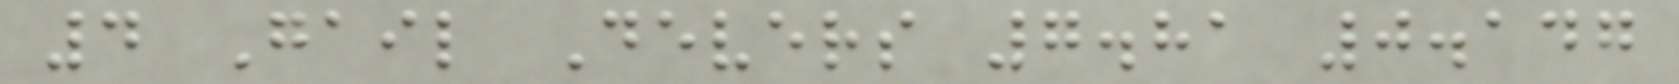4 Gail Devers 7.81 0.147
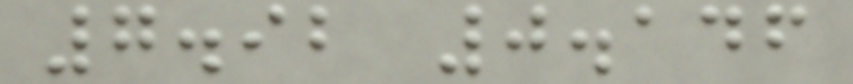7.92 0.146
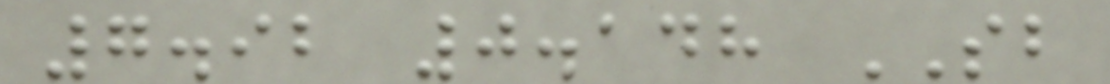7.92 0.148 SB
